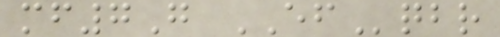mf7G EFqbr
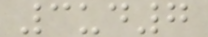3ud7
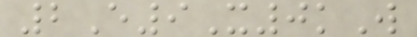2E9X0kW
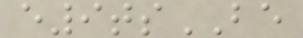e9tsBE
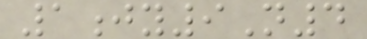1jy9N4
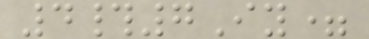4#7Iy=
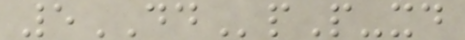5DDpP-xd
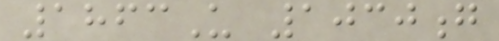1863U 1030g
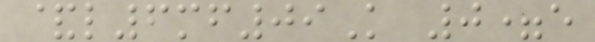&l6mf09K 0=e
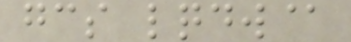gcs lqdw@
